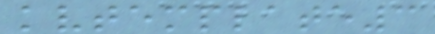kvtemplate3
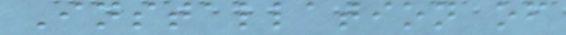Installation of
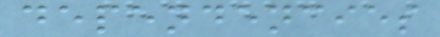dependencies
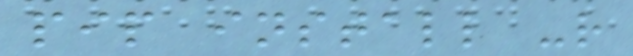pip install -r
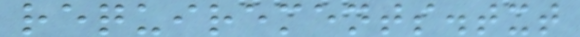requirements.txt
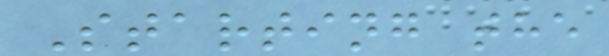Starting the
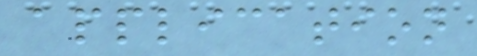application
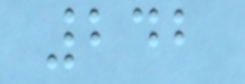242
